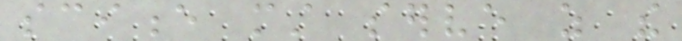science must serve as the
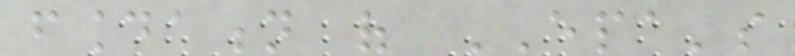foundation of EPA's
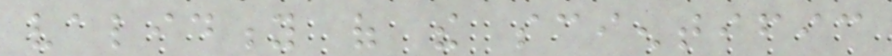validity of the scientific
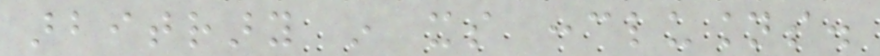arbitrary in its conclusions.
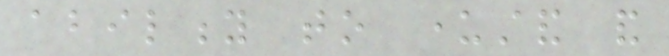ability to understand and
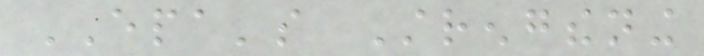EPA's Strengthening
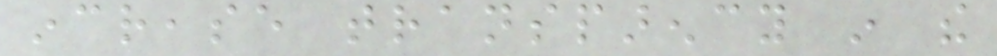increase transparency in the
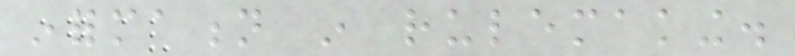information in rulemaking.
